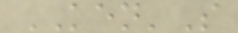KEN'S
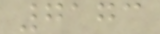7173
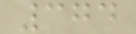374
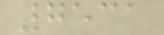7531
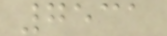7531
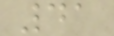41
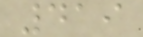419
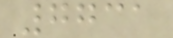7731
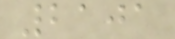2101
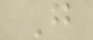G
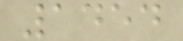1454
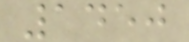1450
